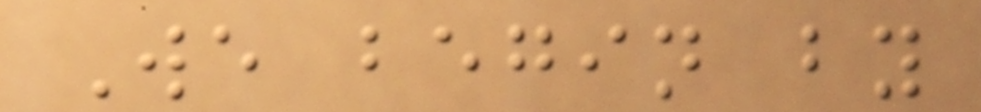We begin by
